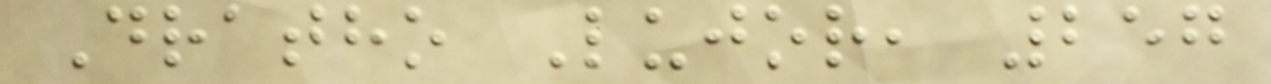Dratho Lujor, 257
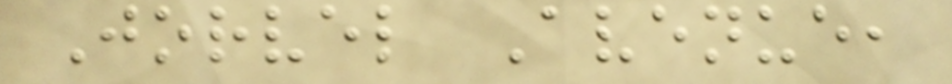Jorvel Avenue,
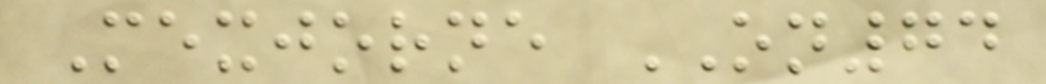Mexjorne ON74
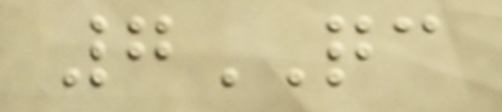7QC
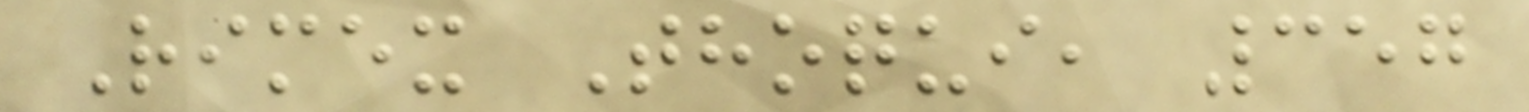Rimex Thoqui, 357
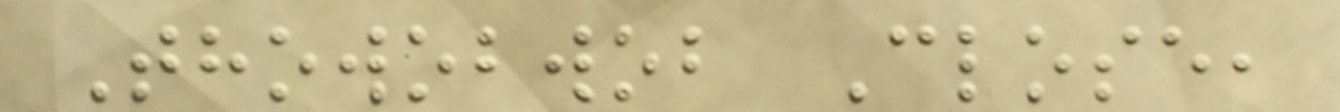Thowobwob Close,
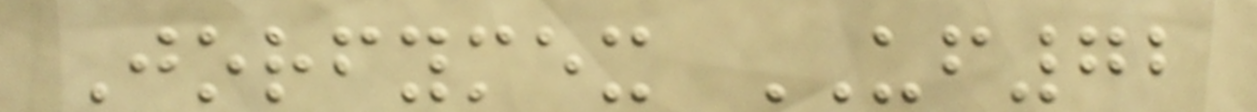Jorfymex UF72
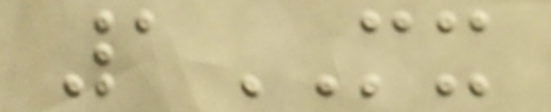1MX
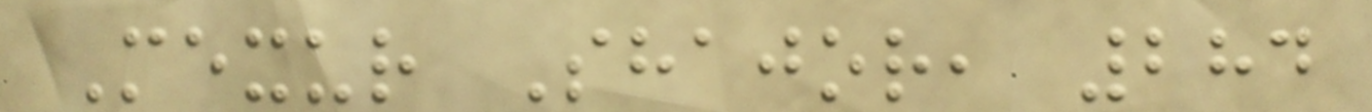Mexur Shajor, 284
